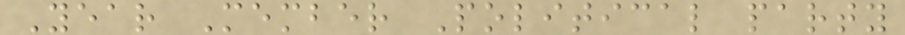Year Member Political party
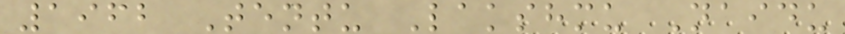1962 Tentu Lakshmu Naidu
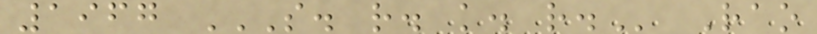1967 S. R. K. R. Rao
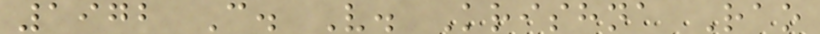1972 C. V. Krishna Rao
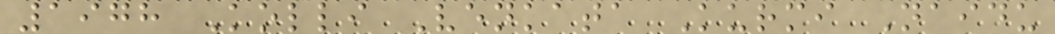1978 Kolli Venkata Kurmi Naidu
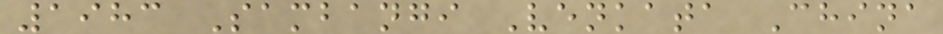1983 Sambangi Venkata China
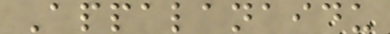Appalanaidu
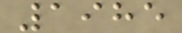1985
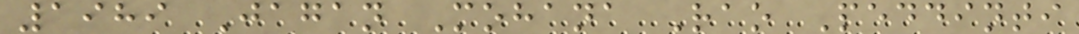1989 Jagan Mohana Rao Peddinti
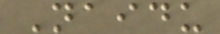Naidu
